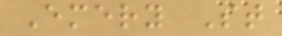Emery St
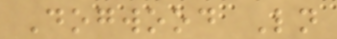Dogwood Ln
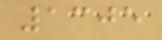1305
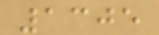1305
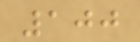100
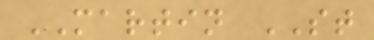MARTIN ST
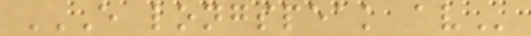E LONGSPEAK AV
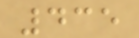435
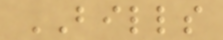BILLS
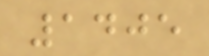1405
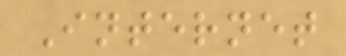Internet
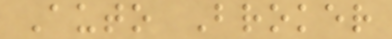Auto Broker
